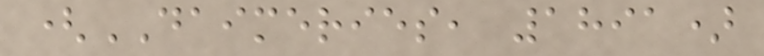(DAIMERIES, 1891)
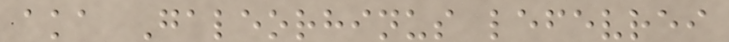aka Galeorhinus lefevrei
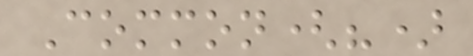Common(?)
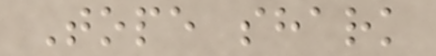Tope shark
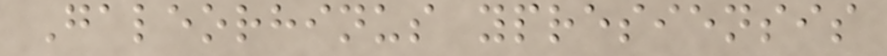Galeorhinus ypresiensis
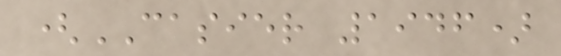(CASIER 1946)
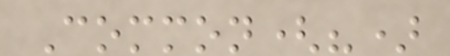Common(?)
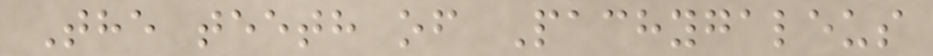The teeth of Pachygaleus
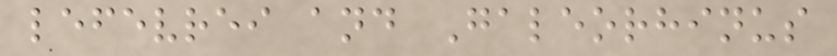lefevrei and Galeorhinus
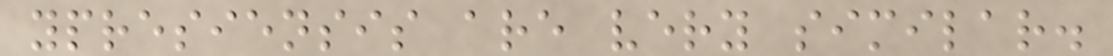ypresiensis are very similar.
